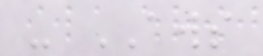- AWS
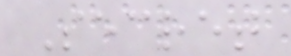Secret
